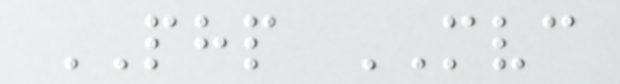PHP MVC
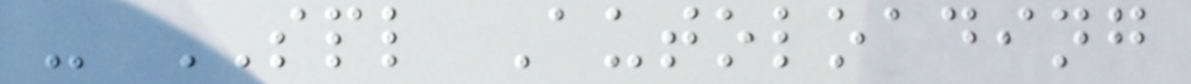- SPL Autoloading
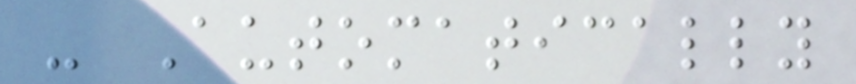- Automatically
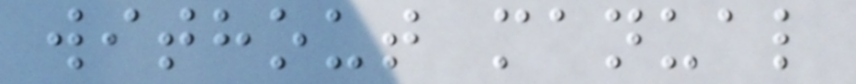without manual
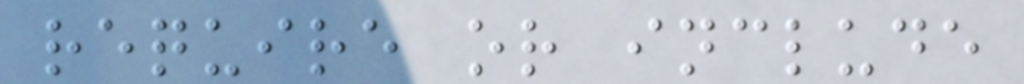require or include
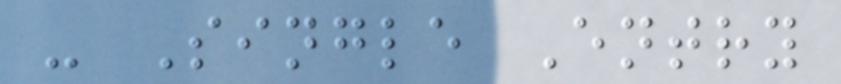- Single Entry
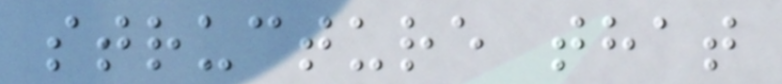structure that
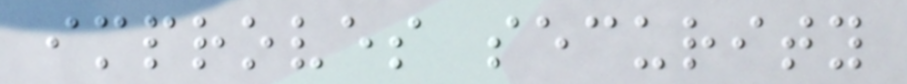improves security
